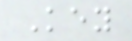Key
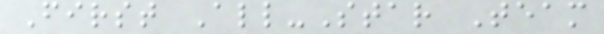First All-Star Team
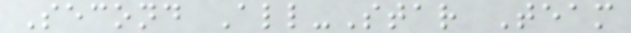Second All-Star Team
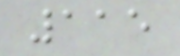115
